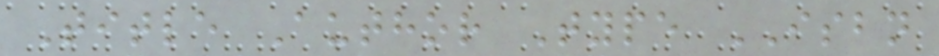Title Author Type ISBN
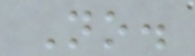No.
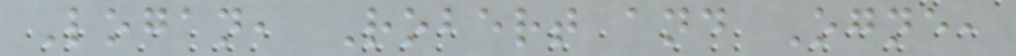Logan, Robert and Ogne,
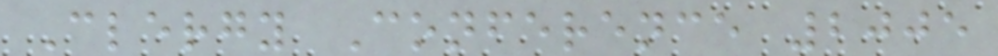Clergy Conference 2005
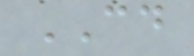CD
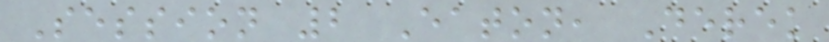Session 2 Eaton, Derek
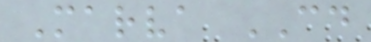Marva CD
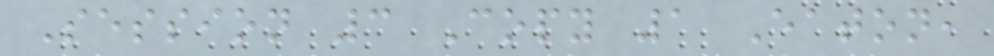Session 3 Copy 1 Eaton,
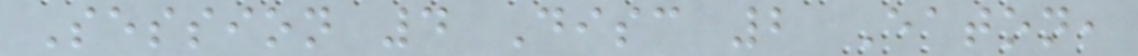Session 4 Disc 2 Eaton,
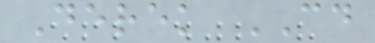Derek CD
